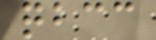qbcc
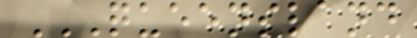QUEENSLAND
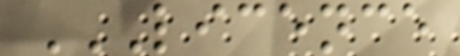LICENCE
